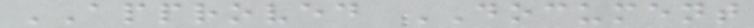APPROVED DOCUMENT
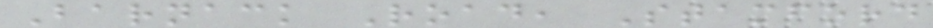Barnack Road, Stamford
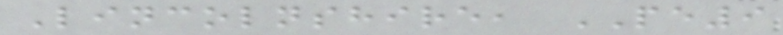Lincolnshire, PE9
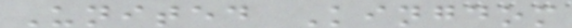United Kingdom
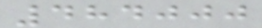484000
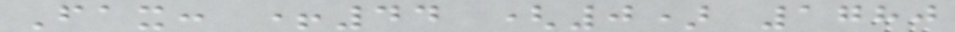Fax: +44 (0) 1780
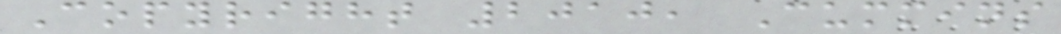Copyright 2010, Cummins
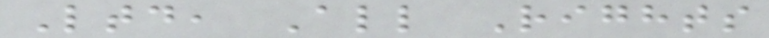Ltd, All Rights
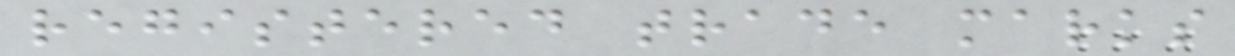registered trade marks
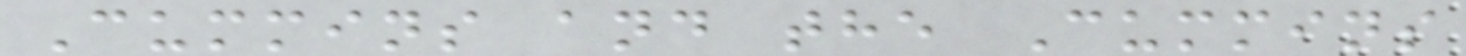Cummins and the Cummins
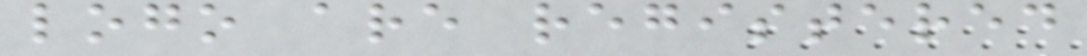logo are registered
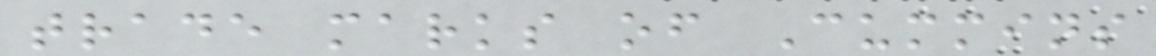trade marks of Cummins
